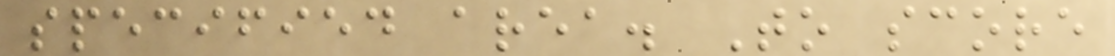specified area. To score
